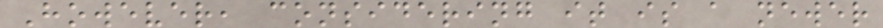However, considering it is a newer
